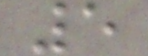5
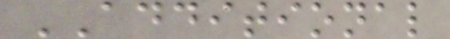ADDITIONAL
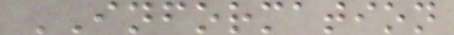INFORMATION
